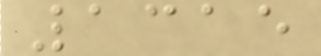1315
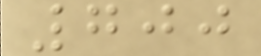700
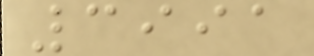3991
